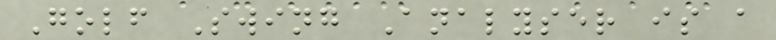Golf Swing Analyser is a
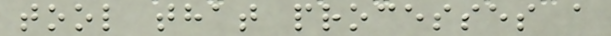tool that processes a
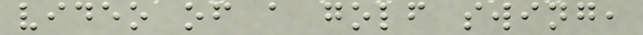video of a golf swing,
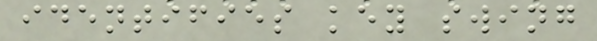identifies key swing
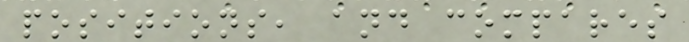positions, and compares
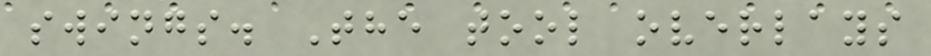swings. The tool overlays
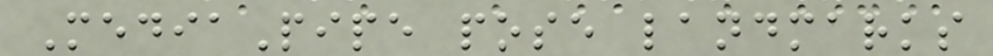MediaPipe pose landmarks
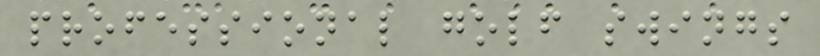professional golf swings
